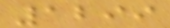1299
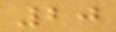20
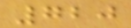720
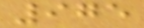975
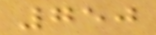750
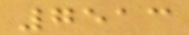7513
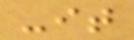-it
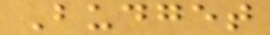Budget
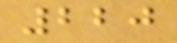220
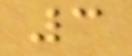3
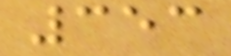353
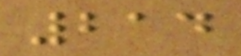214
